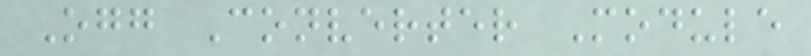Ogg Converter Module
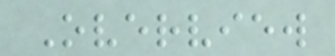Overview
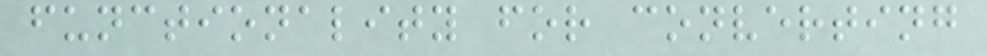functionality for converting
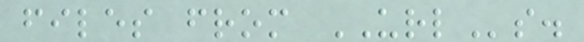files from URLs.
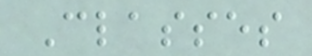Classes
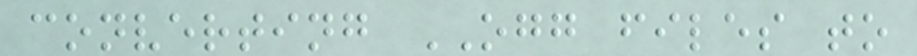converting OGG files to
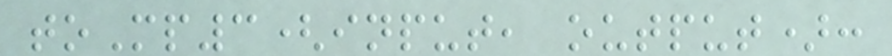toMp3(input, output):
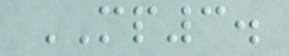MP3.
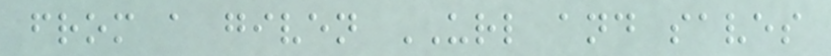from a given URL and saves
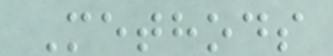Methods
